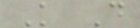K D
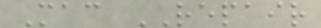Mac REPAIR
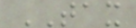TAX
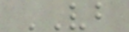VB
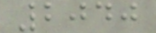2040
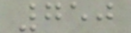750
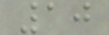10
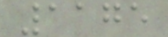1175
